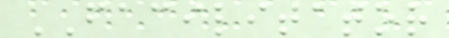FACILITATOR
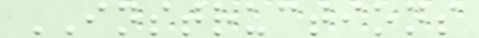INSTRUCTIONS
